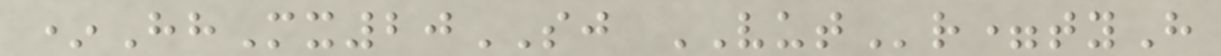*HhMx20SJ VUTr=tyH
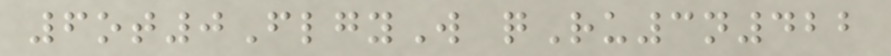6ot0FlgyW qRu3n422
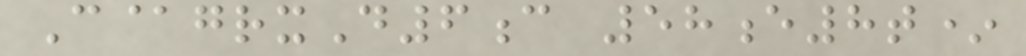C@grxD6c 58e8t*
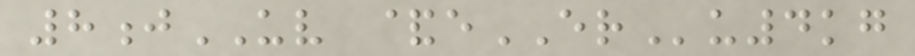8jUV &eERu4kg
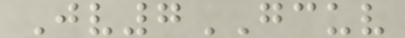Jv7GCUV
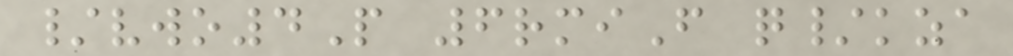/vwo4P 6rmiF q/kza
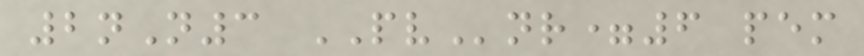2nN3 PVnr=6 pem
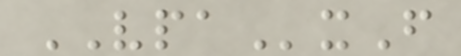VPAxF
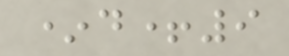*d+9
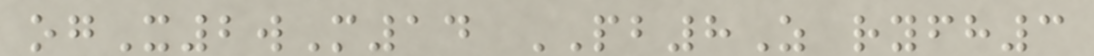ogX2wM14 PB8Z ryfh3
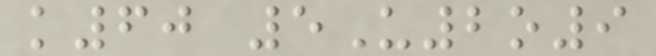k60 5U2o9
